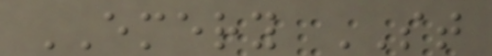EMERY ST
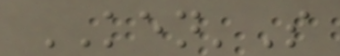KEN'S
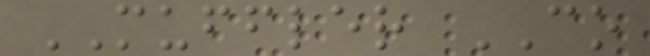MUFFLER CO
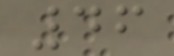46
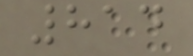814
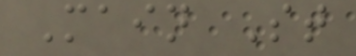Main St
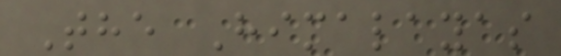The Himalayas
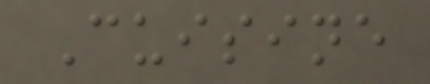Cuisine
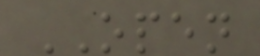OPEN
